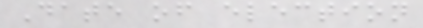Date of election
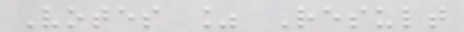Votes % Result
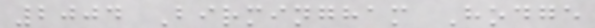2004 Birmingham Hodge
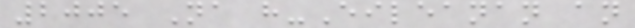2005 Na h-Eileanan an
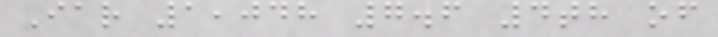Iar 1,048 7.6 4th of
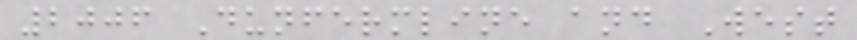2006 Dunfermline and West
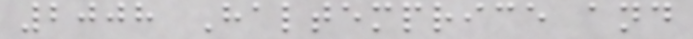2008 Haltemprice and
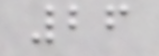26
